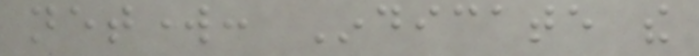network: Indicate the
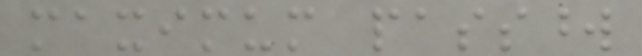maximum password
